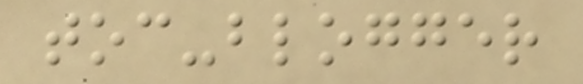toc-blogger
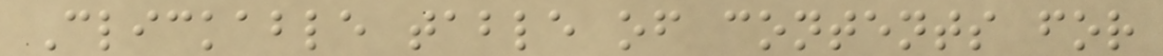Clickable table of contents for
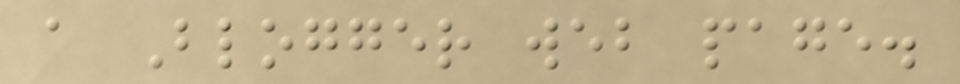a Blogger web page.
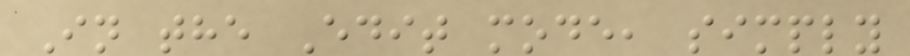In the Edit mode, simply
